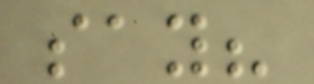say?
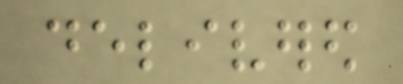delivered
